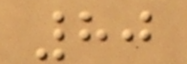80
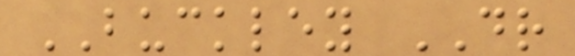BUCKLEY DR
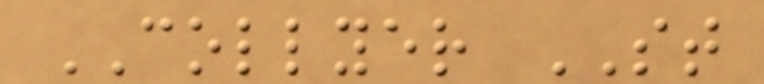COLLYER ST
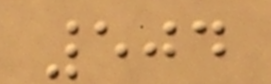504
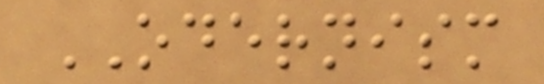ODERNISM
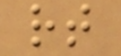rt
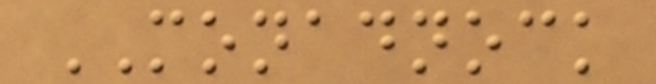MONADNOCK
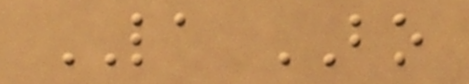LA BO
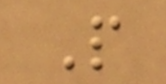P
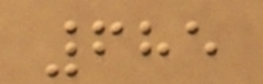685
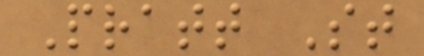Pratt St
